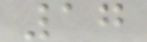17
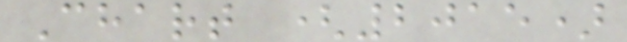Chart (2015)
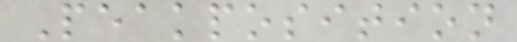Peakposition
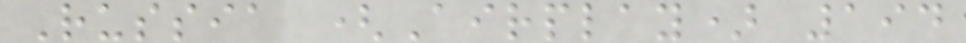Russia (Airplay) 194
